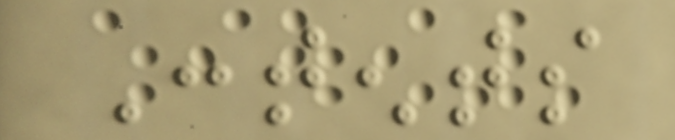Contents
